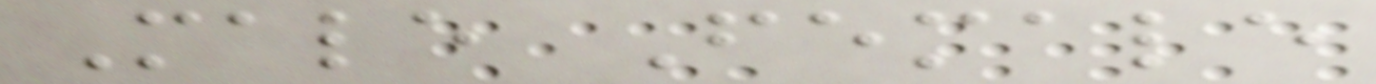Male Female
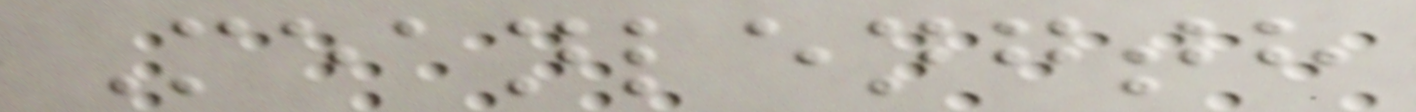Meanlength
